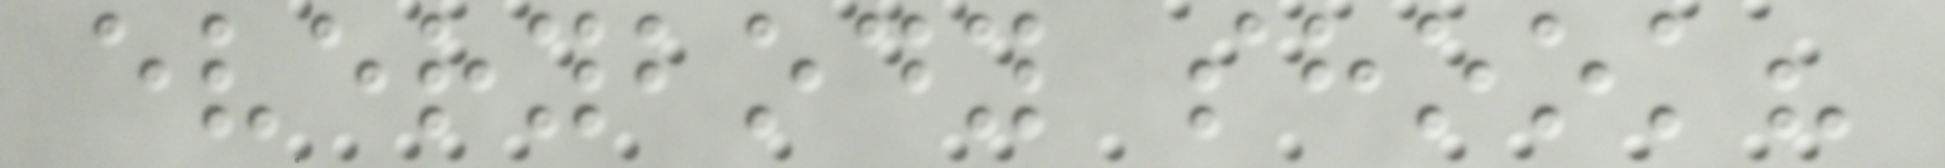everybody shook?
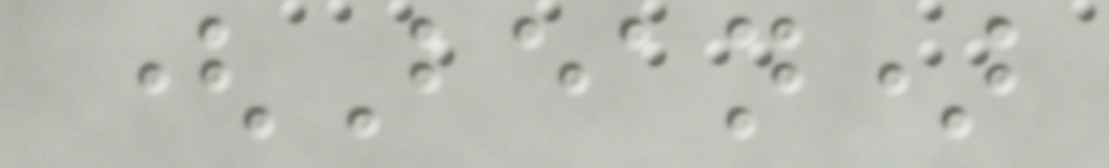(Bean)
